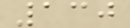130
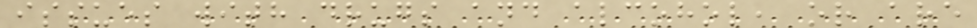issues with drugs and alcohol, or are
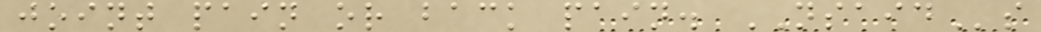joint pain or back pain. NSAIDs
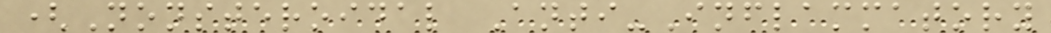(Nonsteroidal Anti-Inflammatory
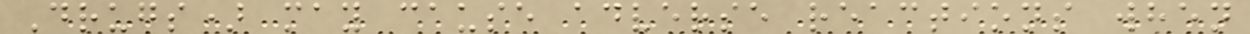Drugs) may cause adverse reactions when
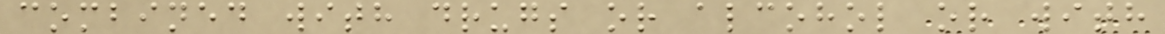combined with drugs or alcohol or with
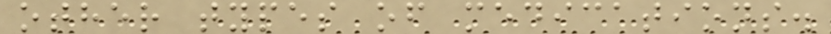other types of medications.
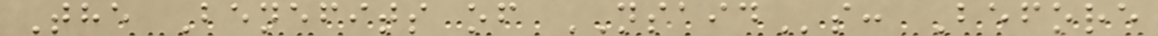The Benefits of NSAIDs: Before
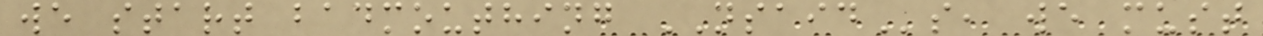we start badmouthing NSAIDs, we must
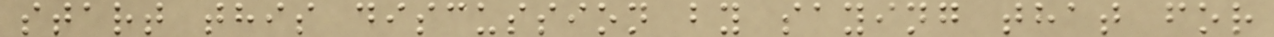start this discussion by saying that for
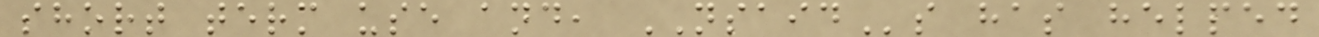short term use and, NSAIDs has helped
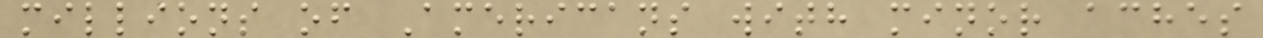millions of Americans with minor aches
